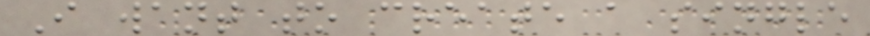I want to create a single
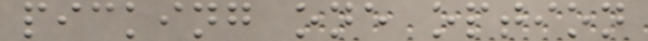picking one option
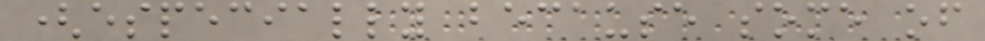(especially because some of
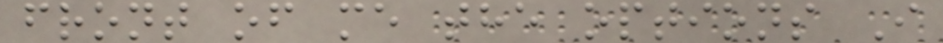front of me the options I
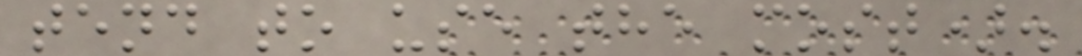tend to use the most).
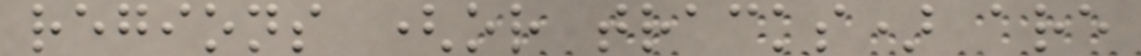regions (or tracks) are
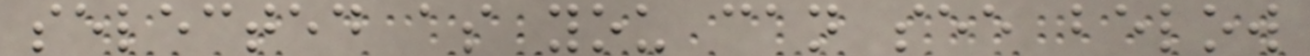selected as you can see below
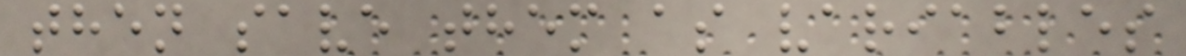then save them as variables
